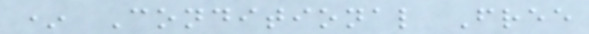* Conditional Free
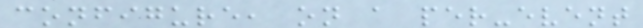configure, on a per-event
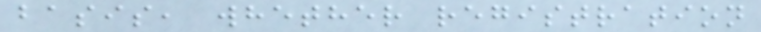basis, whether registration
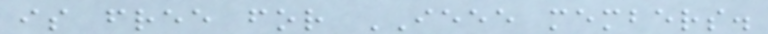is free for IEEE members.
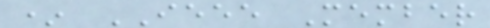* IEEE Member
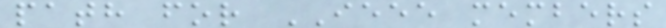path for IEEE members
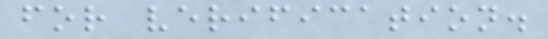for verification.
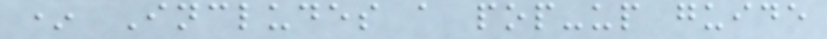* Includes a pop-up guide
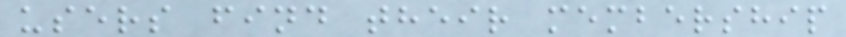users find their membership
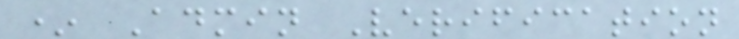* Admin Verification
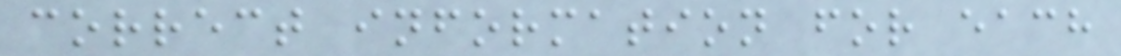correct information for each
